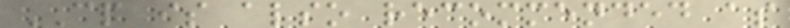CP is also recommended as
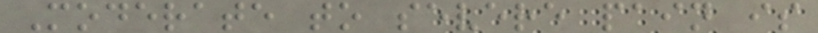Moderate to severe pain is
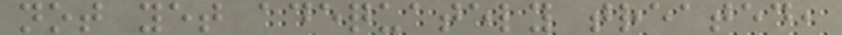not yet adequately treated,
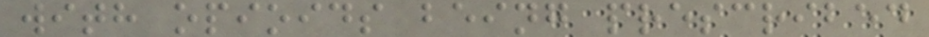with opioids being prescribed
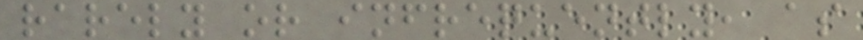rarely or infrequently, as
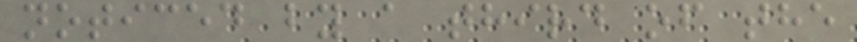noticed by a third of the
